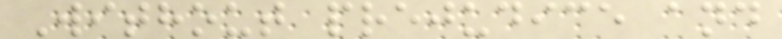Without prejudice and
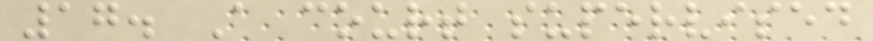17. A court supervised
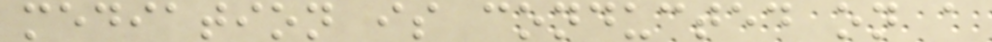mediation is conducted on a
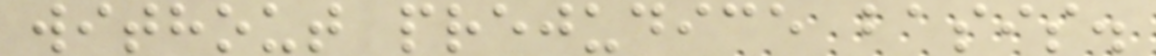without prejudice basis.
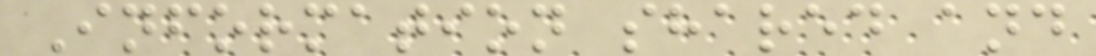Information shared and
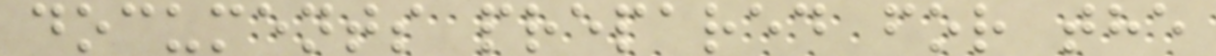documents prepared for the
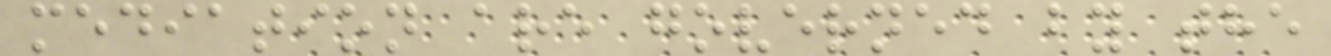mediation are governed by the
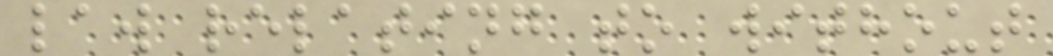law relating to without
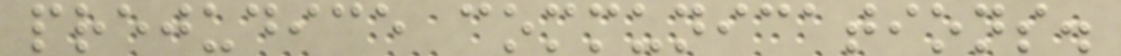prejudice communications.
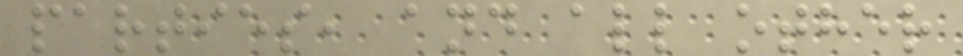parties, and all other
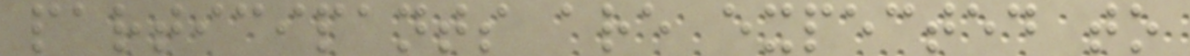participants are expected to
